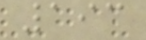193
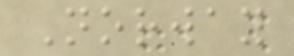Norway
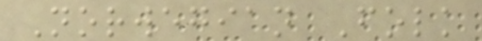Norwegian Folk
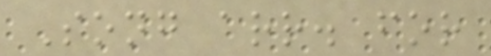Song arr. for
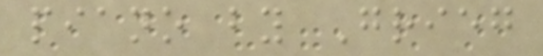piano by Grieg
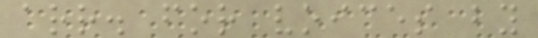arr. for voices by
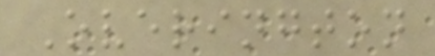Overington
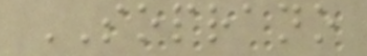SOPRANO
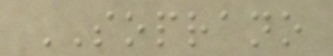SOPRANO
